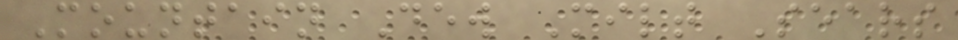Mountain Dew Milt Sears
